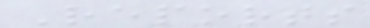Reports
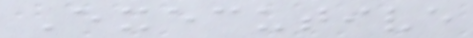Executive
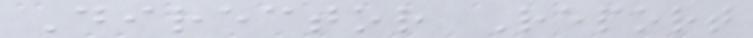Director Report
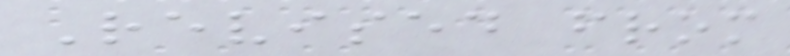Revised from
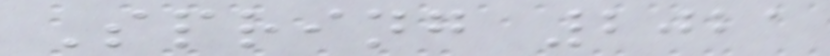Spring 2021
